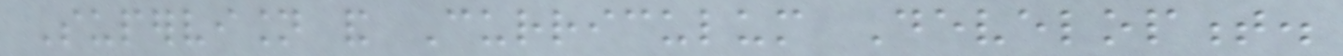Supervision and Curriculum Development.
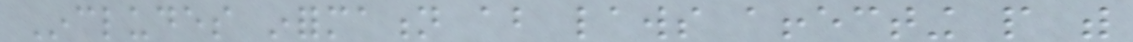Includes information about laws affecting people with
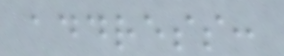address:
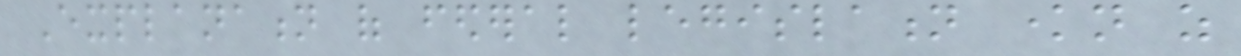Explanation of federal legislation known as
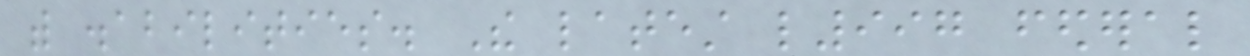with disabilities. The latest l997 federal
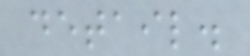detail.
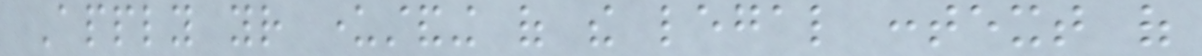Apply your understanding of the legal context of
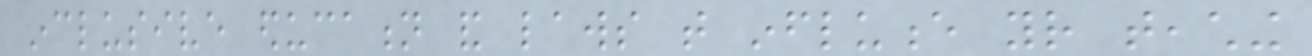inclusive education and laws that influence your teaching
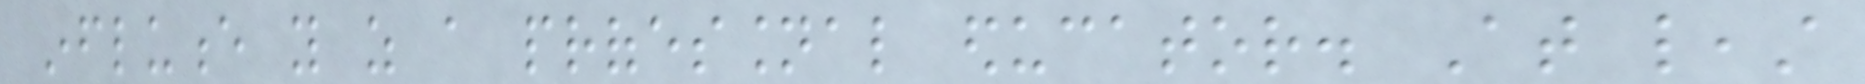influence you as a professional educator. At least
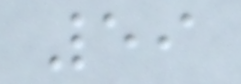59
